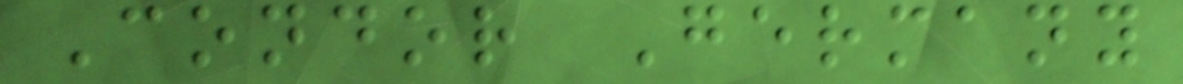Condor Germany
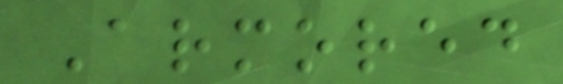Armored
